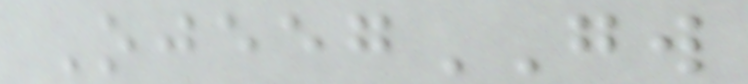OjeegGW
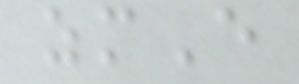zmE
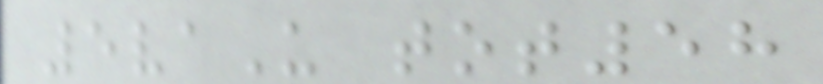5vaU tot58
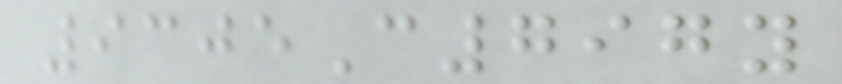9305C797y
